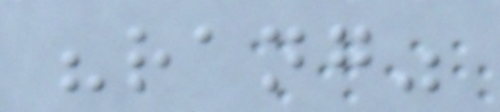"rang"
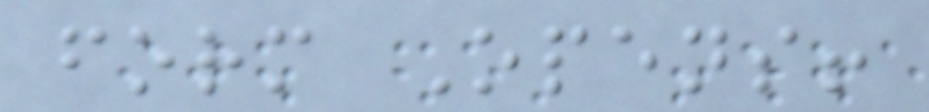form Opens!
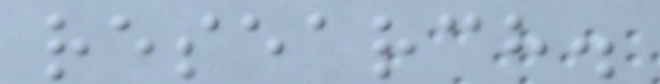research.
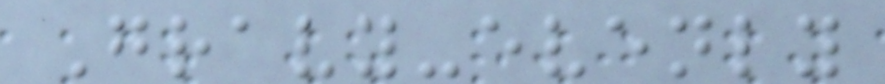Gravy-evenly
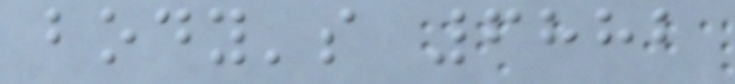body's 6882
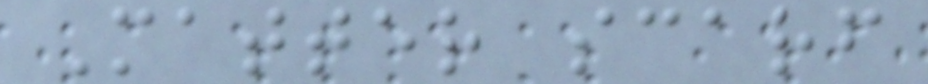Matter scarf
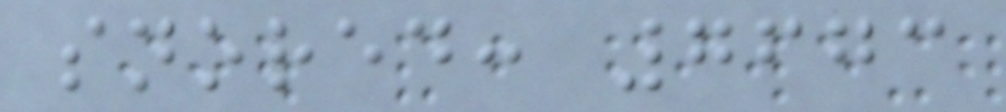snored: 7673
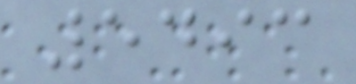5493
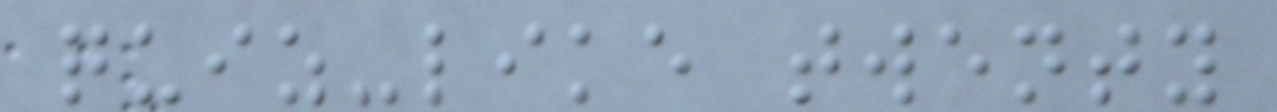quiz-like twenty
